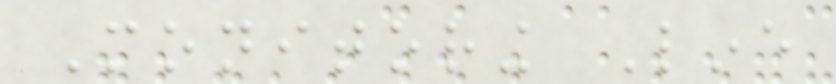Monitoring Line
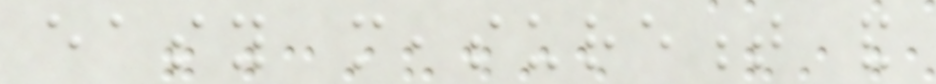easy measurement and
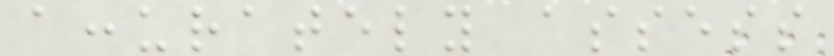accurately assess
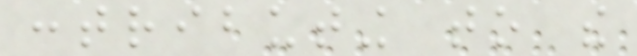contributing to the
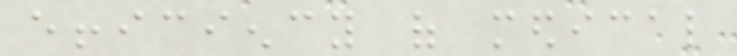efficiency of medical
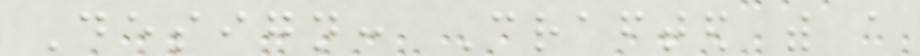Design: Crafted with a
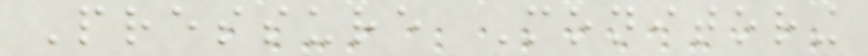Pressure Monitoring
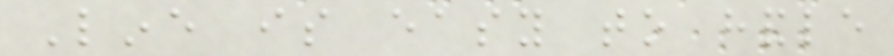Line is easy to handle
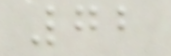72
